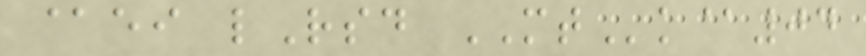@ei lRsd MTk@04
